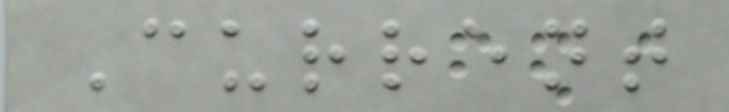Current
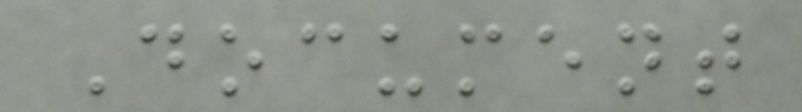Document
